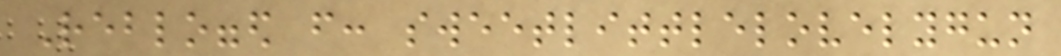Reblogged from: sweetlittlelovelygun
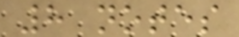8 notes
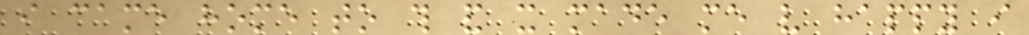i came home to this and it made me very happy i
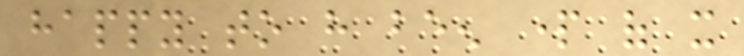happy to have been part of it
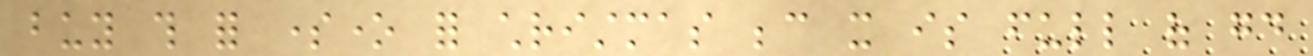buy this for someone for christmas because it is full of good
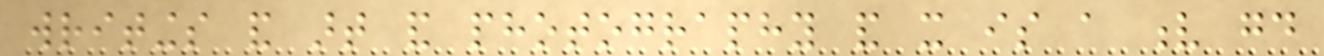writings and art and photography and it is a v good
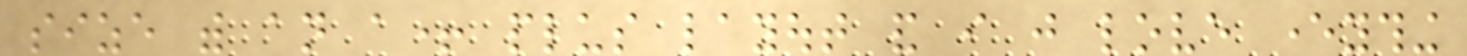size with an a+ plus layout and i just love everything
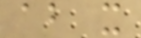about it
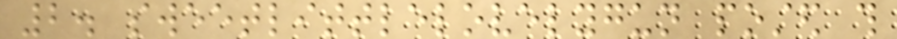2. sweetlittlelovelygun posted this
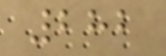282
